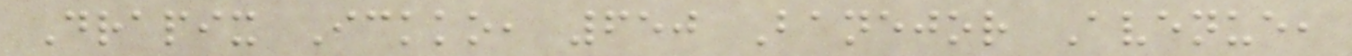Drapix Ickko, 650 Banejor Avenue,
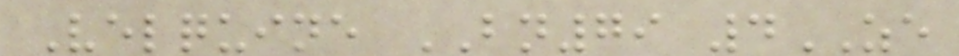Velquine BN79 4ZE
